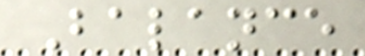Balance
